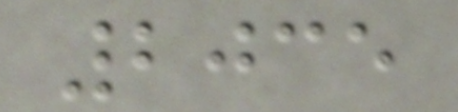2035
